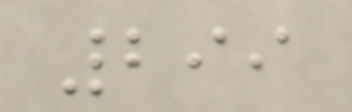299
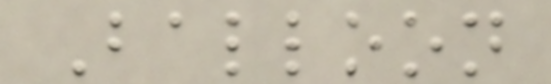Balloon
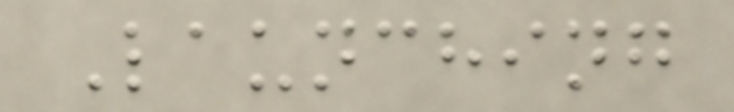Launching
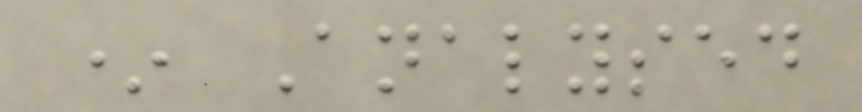* Analysed
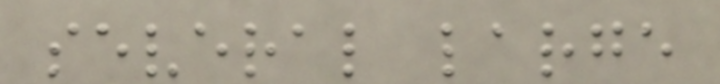several large
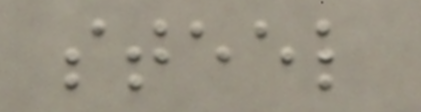steel
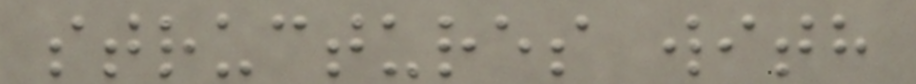structures with
